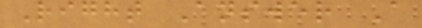Right Answer A
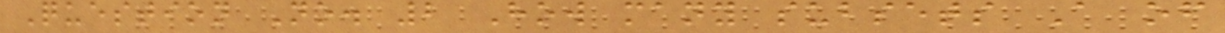Question No. 2 How many subsets A of
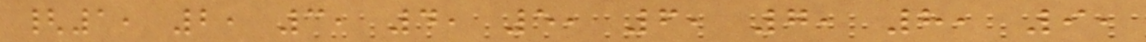{1, 2, 3, 4, 5, 6, 7, 8, 9,
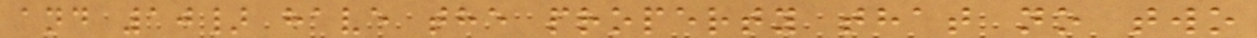and 10} have the property that no two
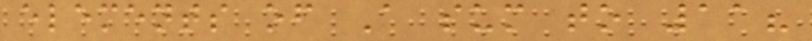elements of A sum to 11?
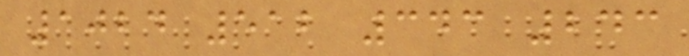1024 512 343 243
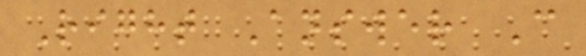Right Answer C
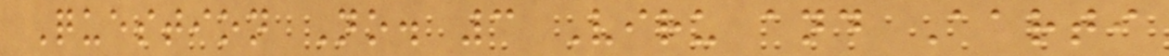Question No. 3 Viru and Aarti
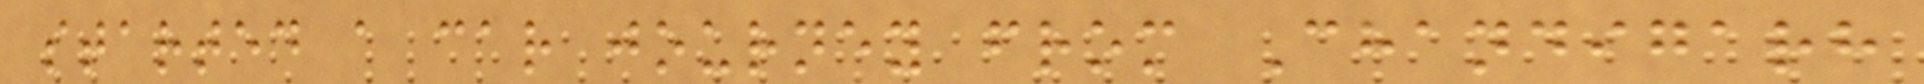started a car journey from Chandigarh
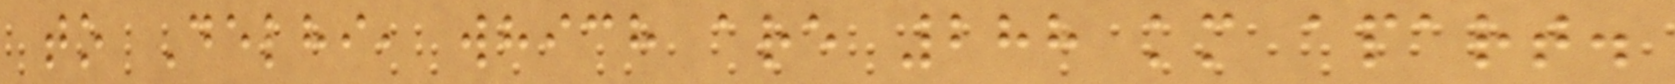to Delhi, which are 288 km apart.
